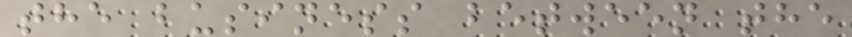the business between the
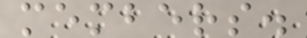members.
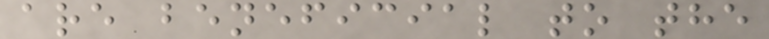are beneficial to the
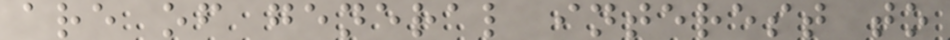are of general interest to
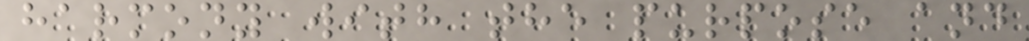harmony with the purpose and
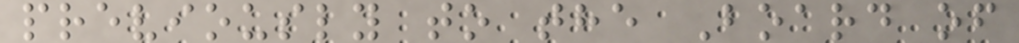previously to the Board of
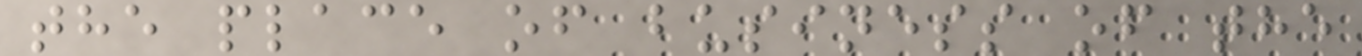the place of business of the
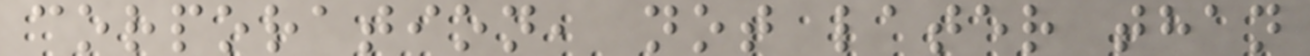corporation, not later than
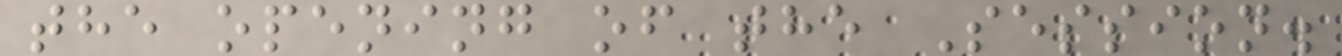the opening of the Session.
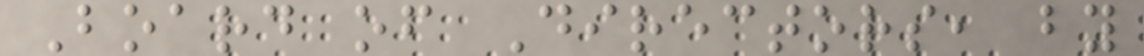Board of Directors, by
